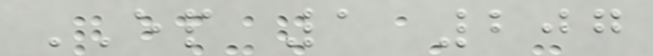EP 1 207
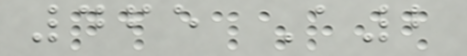465 A2
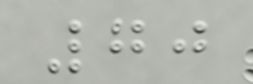70
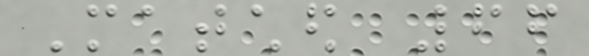Matched 66
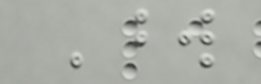Word
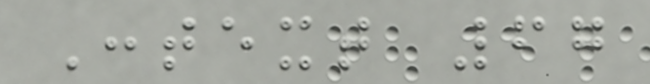Context 67
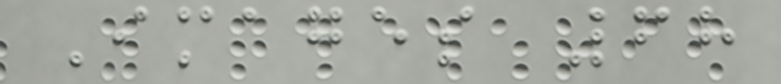Images 68
